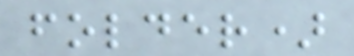folder)
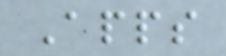Apps
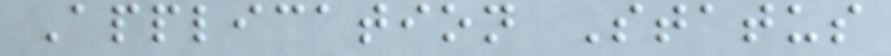Application Status
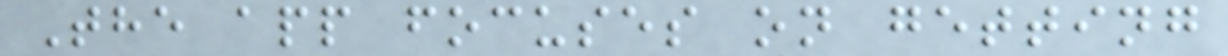The app focuses on getting
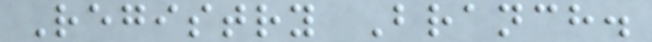Registry Branch.
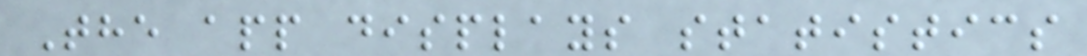The app displays statistics
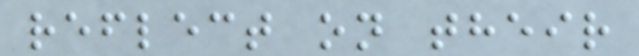reflect on their
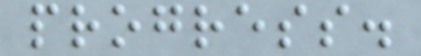progress.
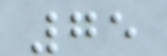75
